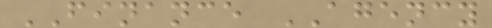FINANCE AGENCY
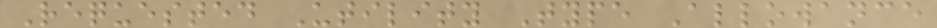Requested Utility Type Allowance
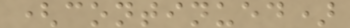(continued)
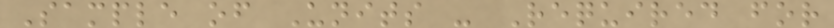Sample of Units - Required for
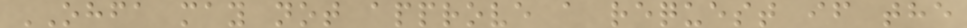OHFA may not approve a request if the
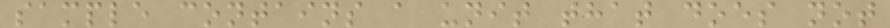sample contains a unit that does not
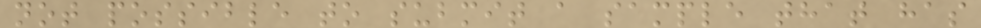not possible to submit a sample that has
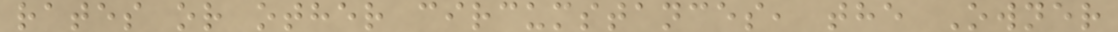rates or other circumstances, the Owner
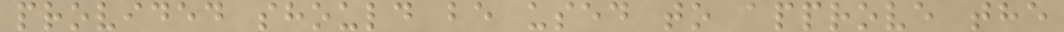provided should be used to approve the
